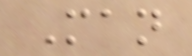Man
